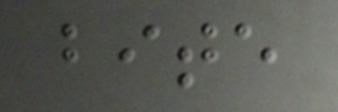bite
